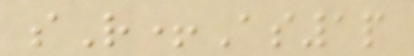sR+As1p
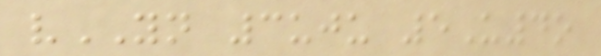vYN 3uju 5U4o
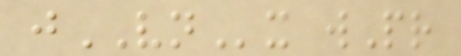jVNx wPr
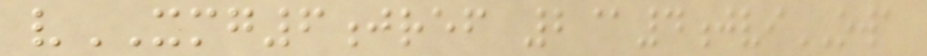vXMG6jref 2@4jviOWA
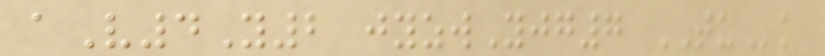aV4Y2 jyzwYjg7 TUk
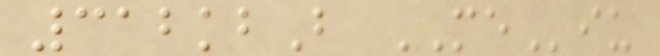312kbB MEiu
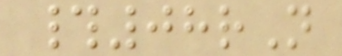#08rN
